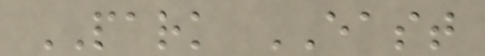PARK EAST
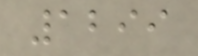1299
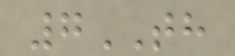7TH
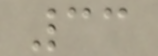33
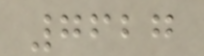7627
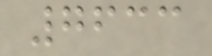7633
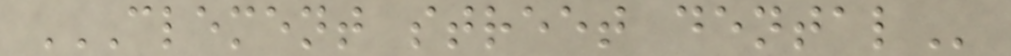CLEMENT STREET DENTAL
